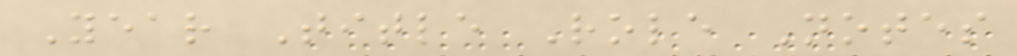Year Title Role Notes
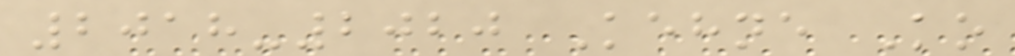2018-2020 Kehne Ko
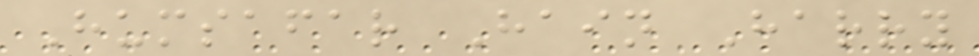Humsafar Hain Harry
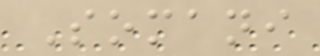Somani
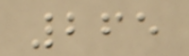265
